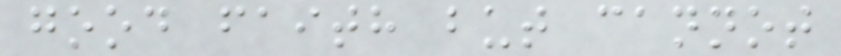good faith but cannot
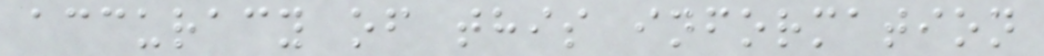accuracy of this information
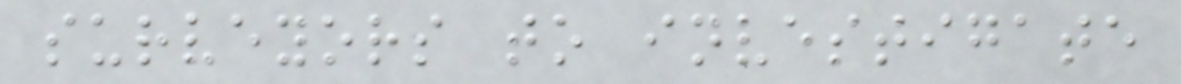surveyors to investigate
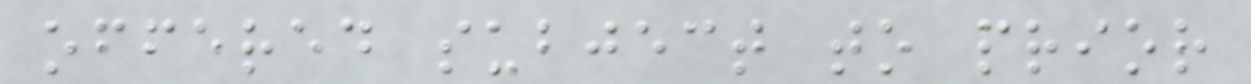offered subject to prior
